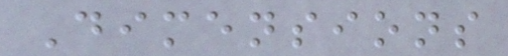Dimensions
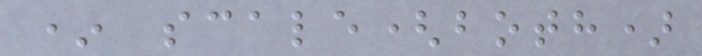* scale(both)
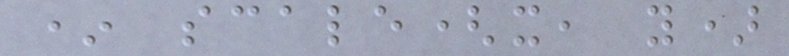* scale(x, y)
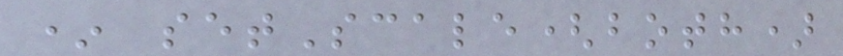* setScale(both)
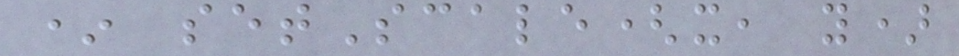* setScale(x, y)
